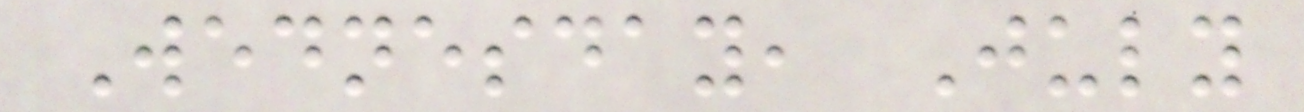Wednesday, July
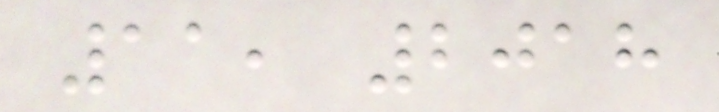11, 2018
